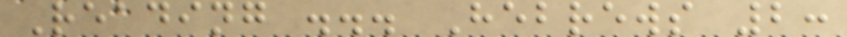Reading ... Hebrews 2:
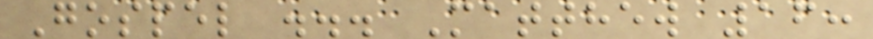Gospel ... Matthew 16:
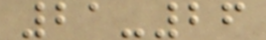21-26
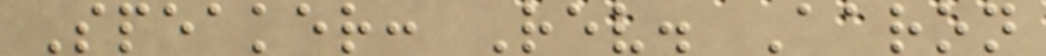Speaker: Rev. Aaron
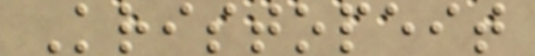Kristopeit
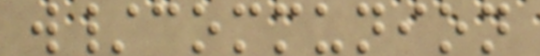w/communion
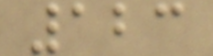123
